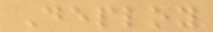Deploy
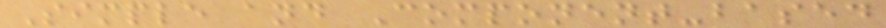Simple and Component-based
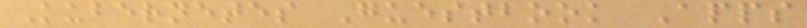Kubernetes Guestbook Apps
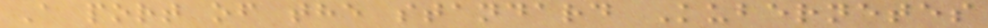A port of the standard Kubernetes
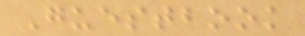Guestbook
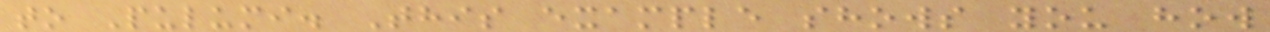to Pulumi. This example shows you how
